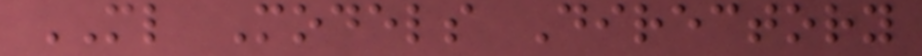ML Models Directory
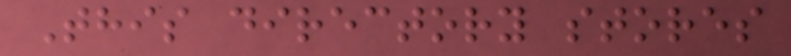This directory stores
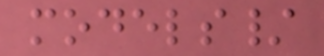models/
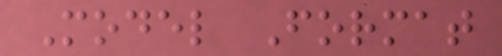Model Format
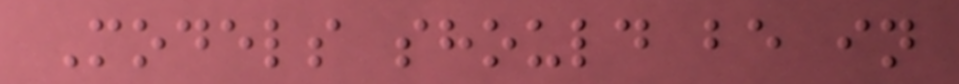Models should be in
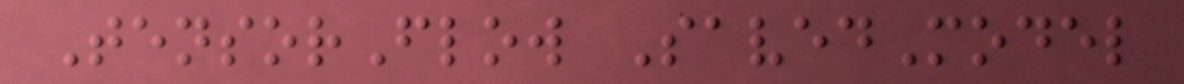TensorFlow SavedModel
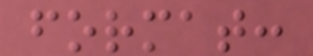format:
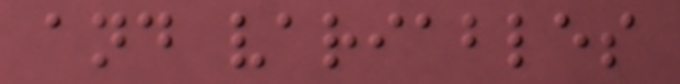and variables
